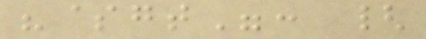"$gt": {
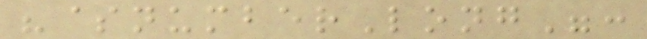"$numberLong":
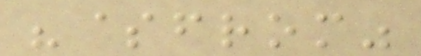"$from"
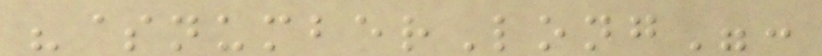"$numberLong":
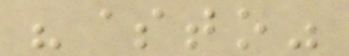"$to"
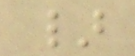}
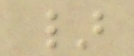}
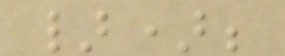});
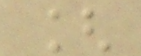[
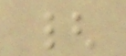{
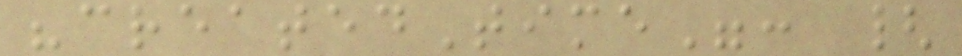"createdTime": {
